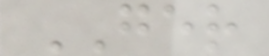GER
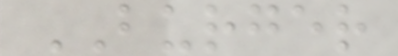BURGER
